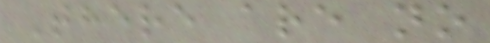There are no
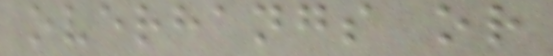overhangs or
